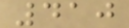410
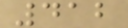412
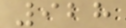928
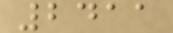2411
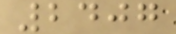2407
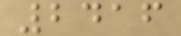2416
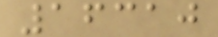16310
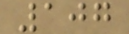107
